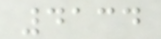4134
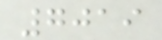7019
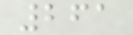261
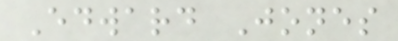Edward Jones
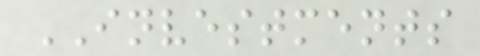INVESTMENTS
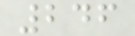246
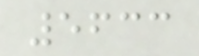5633
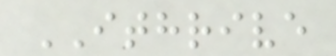ITHRIVE
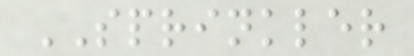SPRINKLER
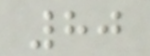80
